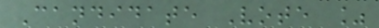Candidate Vote %
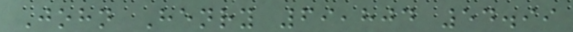John Henry 69,804 54.99
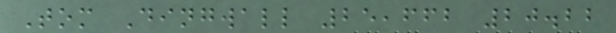Tom Dingwall 25,662 20.22
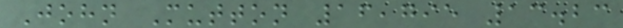John Mutton 16,795 13.23
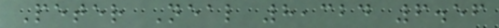Peter Neal 8,324 6.56
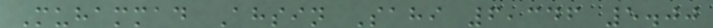Muhammad Ahsin Sahi 6,346 5.00
